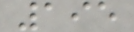195
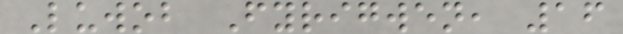Luwob Fyrigwen, 16
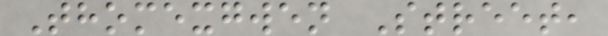Thomexgwen Street,
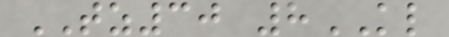TZ30 8KL
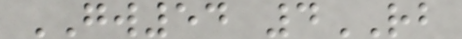GW54 4RB
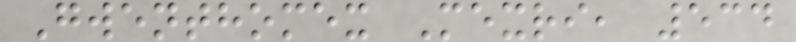Gwenthomex Mexri, 534
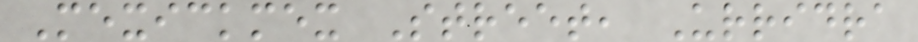Mexickmex Street, Urridra
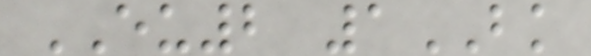EU2 1BK
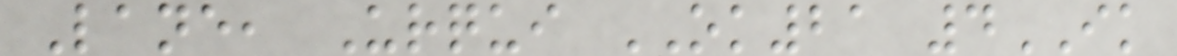Lane, Urqui OK21 4IK
